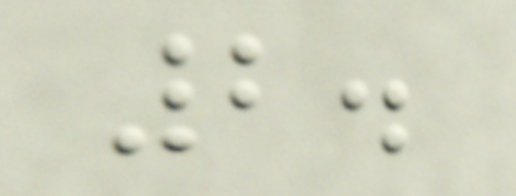2.
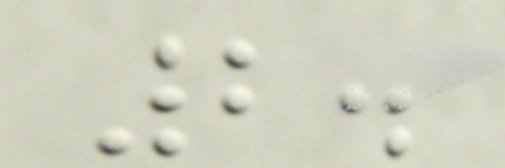2.
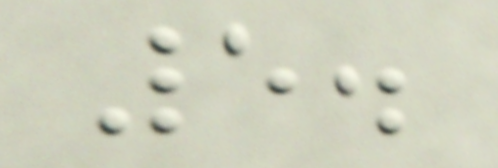5.
